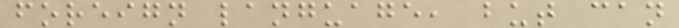foreign language, but can
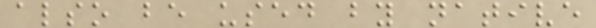also be used by native
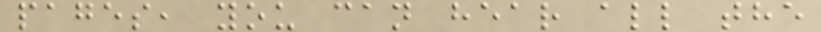pages, you can hear all the
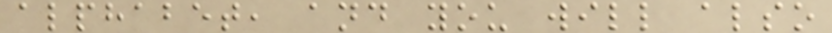alphabet, and you will also
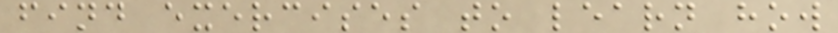find exercises to learn how
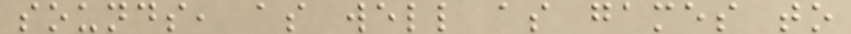sounds, as well as games to
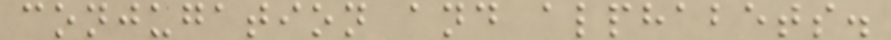conjugation and alphabets.
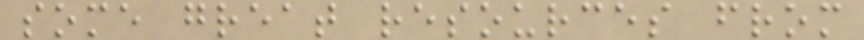some great resources from
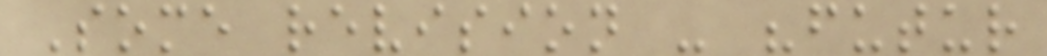Some revision - "futur
